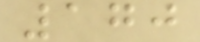170
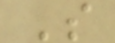S
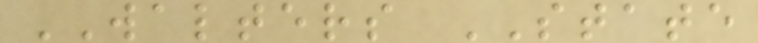WALTERS STATE
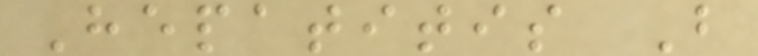Hepatitis B
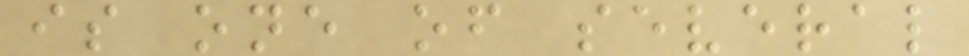is one of several
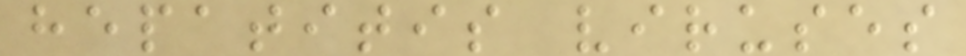hepatitis viruses
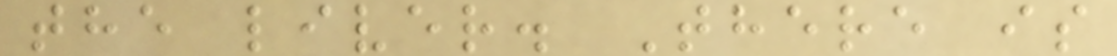the liver. There is
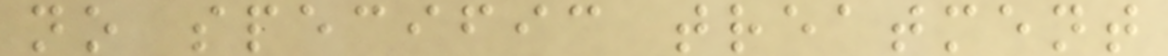no specific treatment
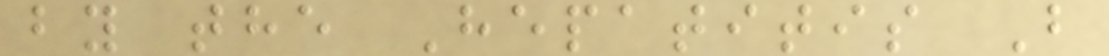by the Hepatitis B
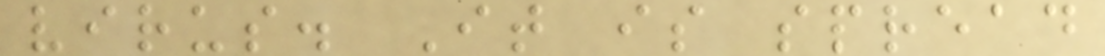virus. It is spread
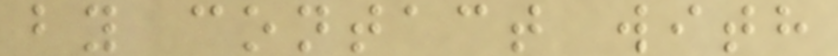by contact with
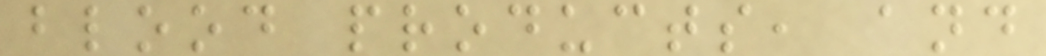blood products, and
